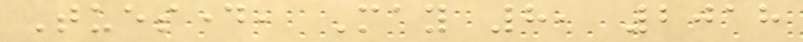Tuesday, May 8, 2018
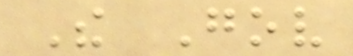The Gov
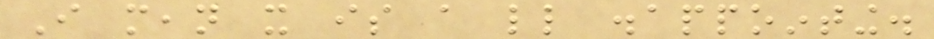I mean it is a little disappointing.
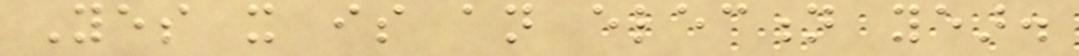Yes it is an election year.
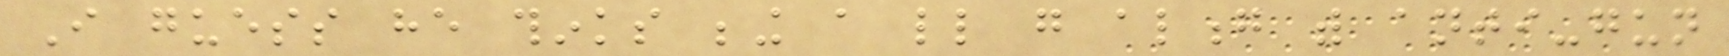I guess he thinks being a little go along with anti-gun
